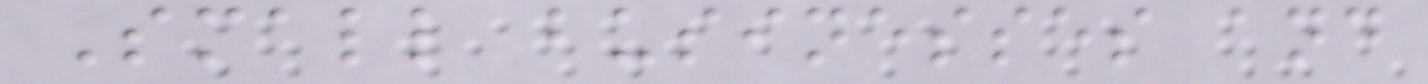Small businesses and
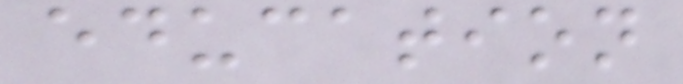education
